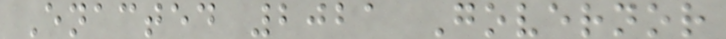Enacted 2021 Governor
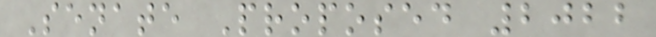Senate Proposed 2022
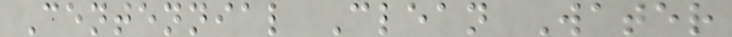Centennial Clean Water
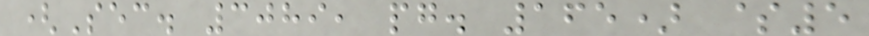(Sec. 3089, pg. 165) $5
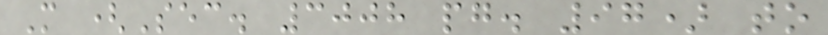M (Sec. 3008 pg. 97) to
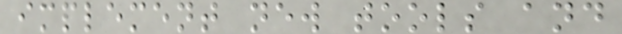implement new tools and
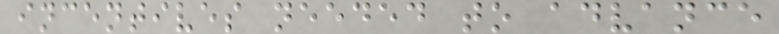incentives needed to advance
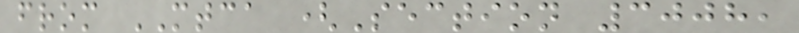from MTCA (Section 3008,
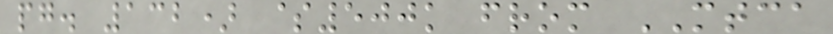pg. 132) $500k from MTCA
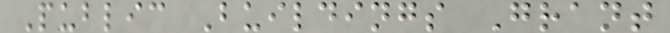Public Buildings Grant
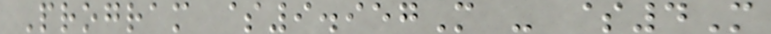Program $9.957M - $4M
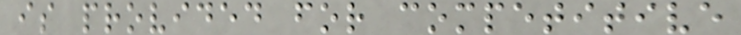is provided for competitive
